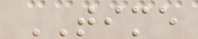TIME
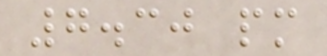7.30 pm
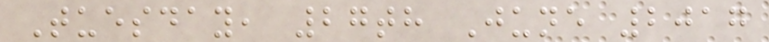Tuesday, 27th June 2017
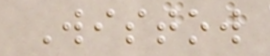Wistow
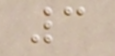3
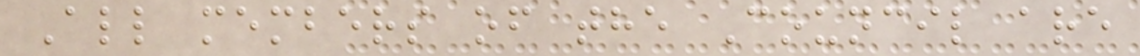All members of the Council are
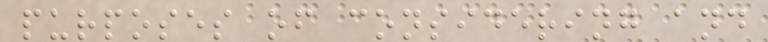purposes of considering and
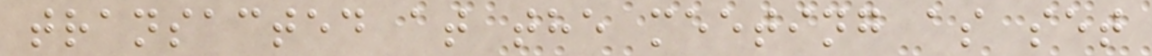transacted at the meeting as set
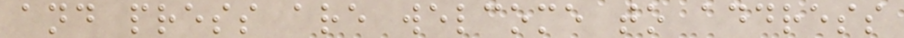and press are welcome to address
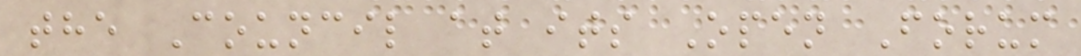the Council at its Open Forum
